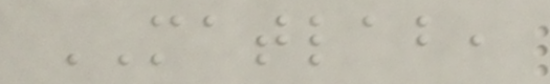MATLAB,
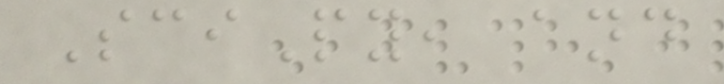SciPy, and
